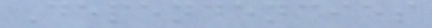Dependencies
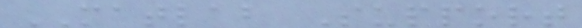MATLAB Support
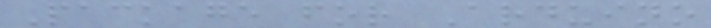Package for Arduino
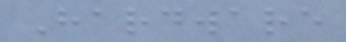Hardware
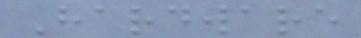Hardware
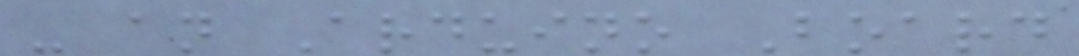- an Arduino Board
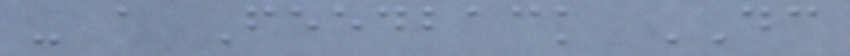- a Feedback DC
